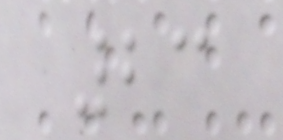23
